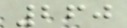260
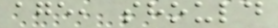age, should
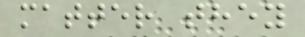matter they
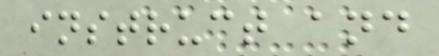instruct and
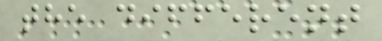the different
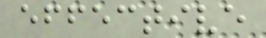effective
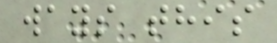ways this
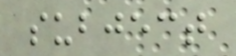subject
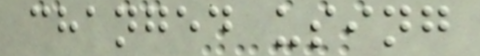changed using
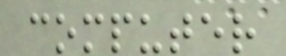computer
